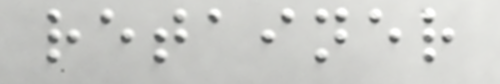retainer
